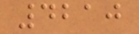4210
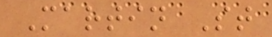Martin St
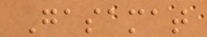Gasamat
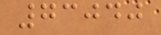73040
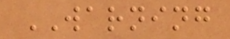WARNING
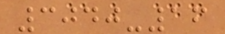3040-16
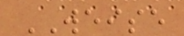WEISE
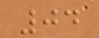04
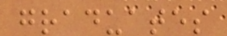graduates
